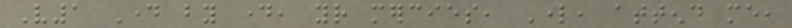V1 Day by day, your mercies, Lord, attend me,
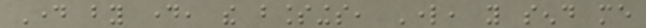Day by day, the blessings, Lord, you send me
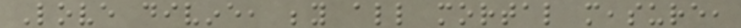Love divine, beyond all mortal measure,
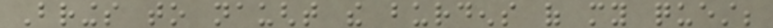Brings to naught the burdens of my quest;
